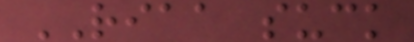RIAA suck
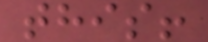this!
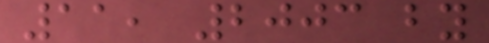11, 2003 by
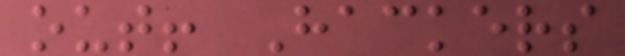out! Hackers
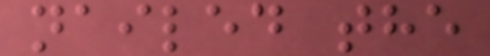nailed the
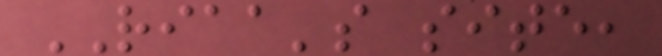RIAA's site,
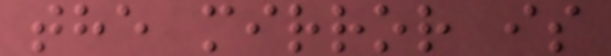the mirror is
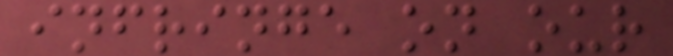infringe on our
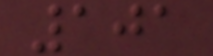101
